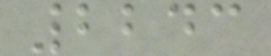2243
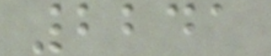2241
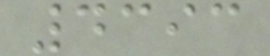4393
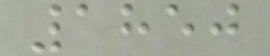1850
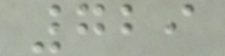729
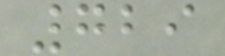729
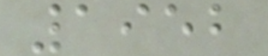1952
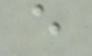e
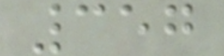357
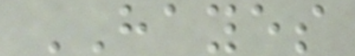HAYES
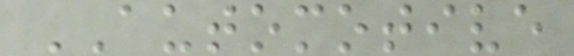AUTOMOTIVE
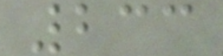233
